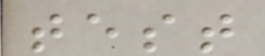test
